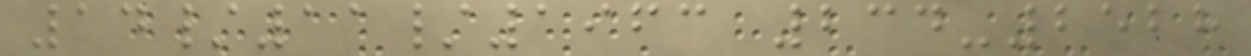14/11/1963 234-2528
